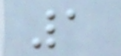1
